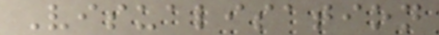Visualisation
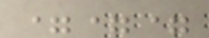===
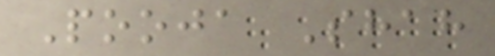Pooja Shah
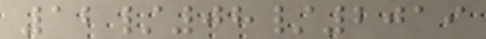12/08/2019
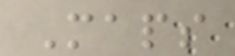Maps
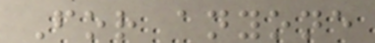For anyone
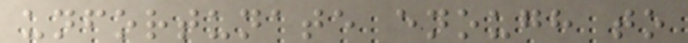unfortunate enough to
